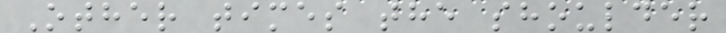Other times the shoulder
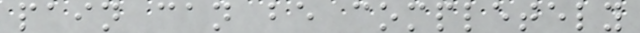pain can be completely
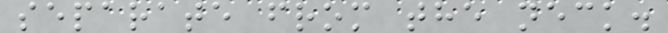separate from the neck.
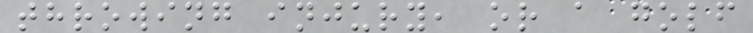throwing injury, or a golf
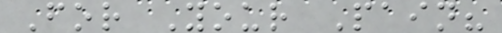For Your Pain?
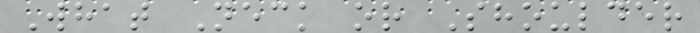What Neck or Shoulder
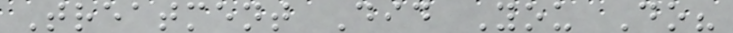Treatment Did You Do?
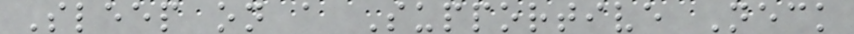Sleep on a Supportive Neck
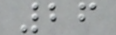26
